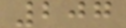207
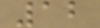12
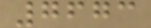7673
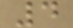4
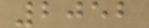2052
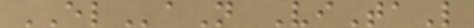ELaN ViTaL
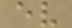ev
